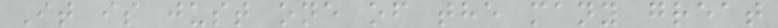It is just one of the many great
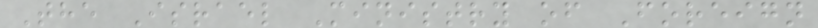The Israel Ministry of Foreign
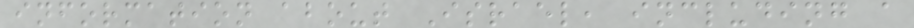information about Israel, including a
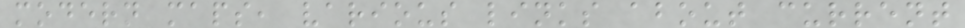modern maps, various links about current
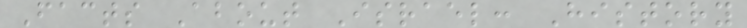Facts About Israel: History
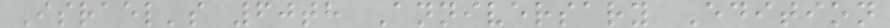Israel's 60th Anniversary Edition
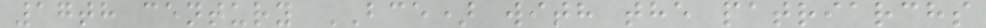17th century BCE) with the patriarchs
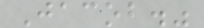Jacob."
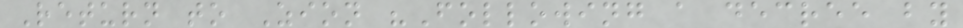Return to Zion "Following a decree by
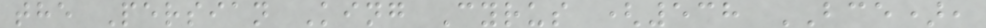the Persian King Cyrus (538 BCE),
